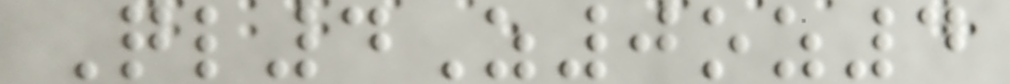Ql4Z0oz4
